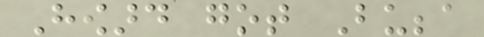Howard got Bubba
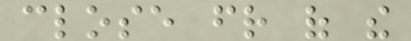close friend of the
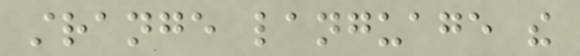strange language the
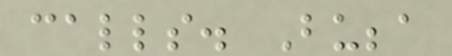calls. Bubba
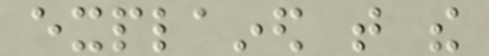explained that the
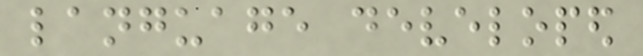language developed
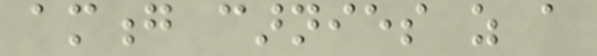among carnies as a
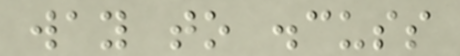way to discuss
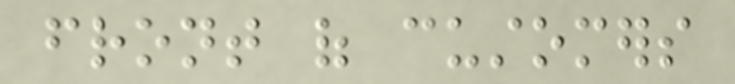front of customers
